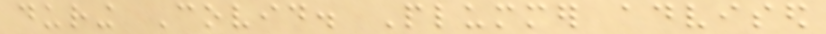during Covid. Plummer advised
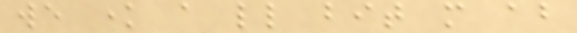we know a little bit more about
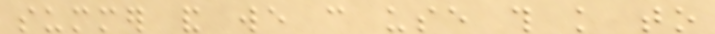summer and we can use this knowledge to
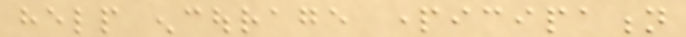help encourage participation
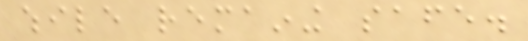while remaining safe.
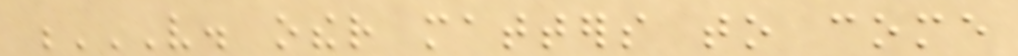V. OTHER MATTERS TO COME
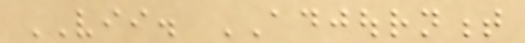VII. ADJOURNMENT
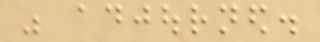was adjourned.
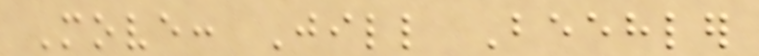Move: Jill Beehler
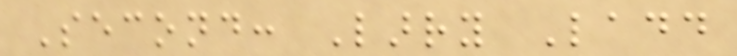Second: Larry Ladd
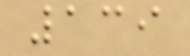139
